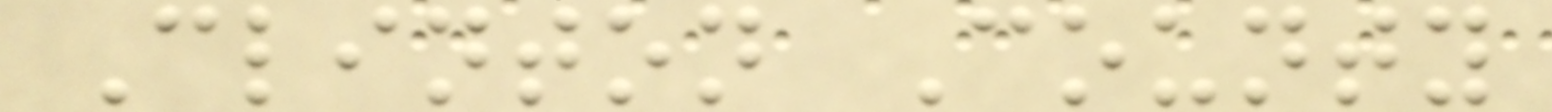Clinton County
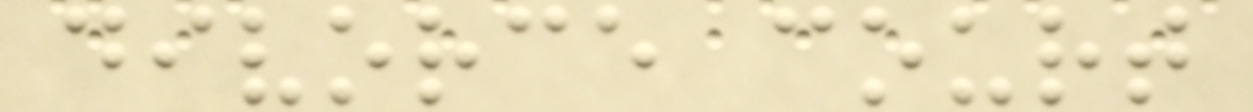divorce court
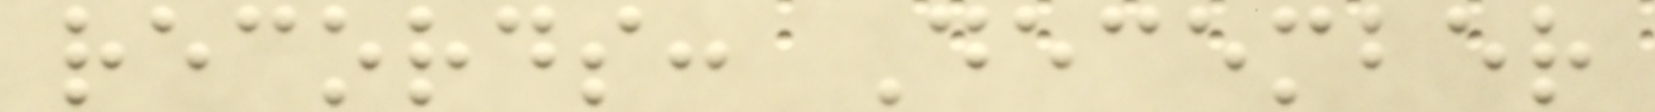records: December
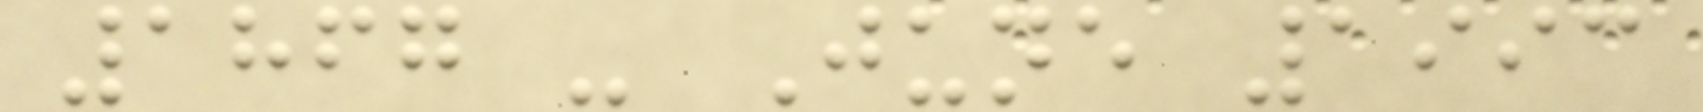1867 - June 1993
